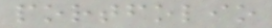portfolio
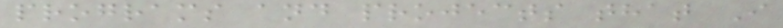programs and projects that I
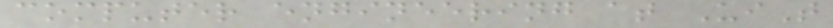computer engineering at UiT
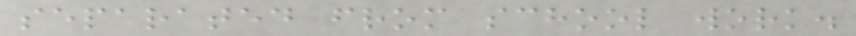separated from school work.
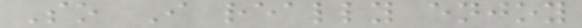So I really enjoy
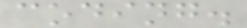coding.
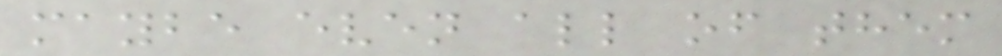maybe even all of them
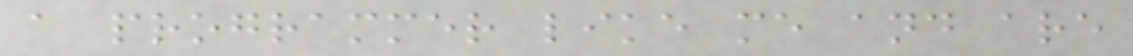a programmer like me and are
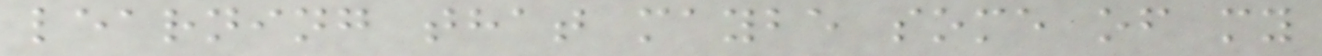learning that maybe some of my
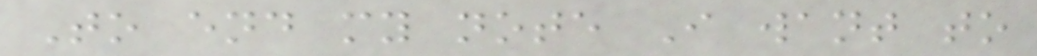To end my note I want to
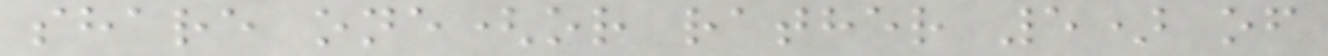share one(or rather 5) of
